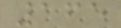165
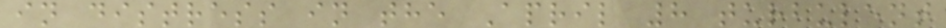in distress in the April 8 turbulent
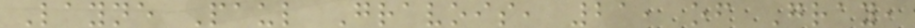Layne Paul Gravois, 21, of Gray,
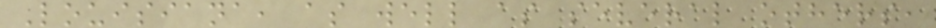Louisiana, as well as several others,
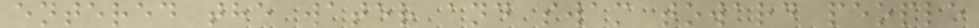entered the water and swam toward people
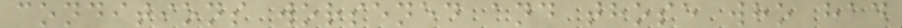conditions worsened and those who had
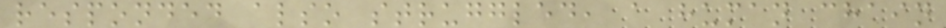responded also struggled, a human chain
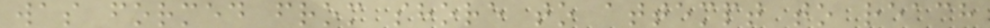was formed from shore to attempt to reach
